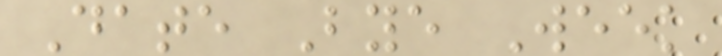Date Bye Week
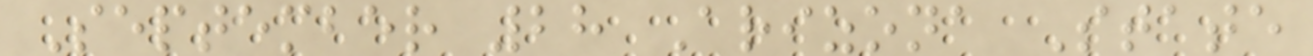September 28 Arizona State
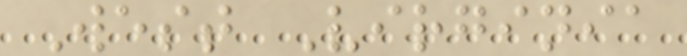West Virginia
